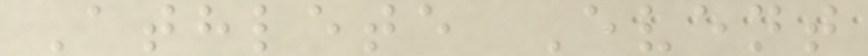Athlete Event
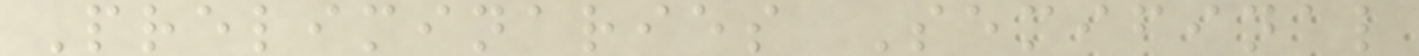Preliminaries Semifinal
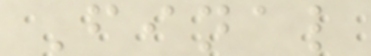Final
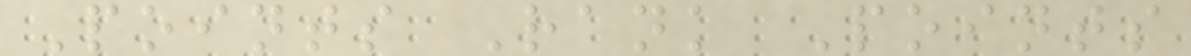Points Rank Points
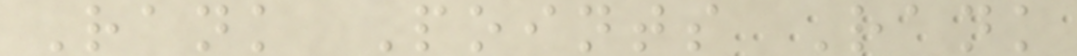Rank Points Rank
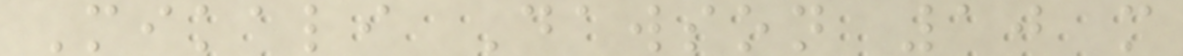Mikali Dawson 10 m
